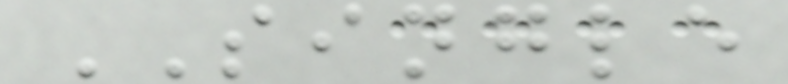SINGLE
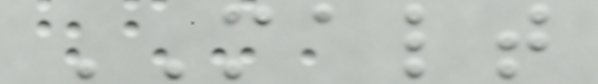MALT
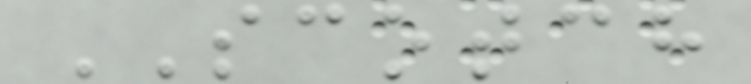SCOTCH
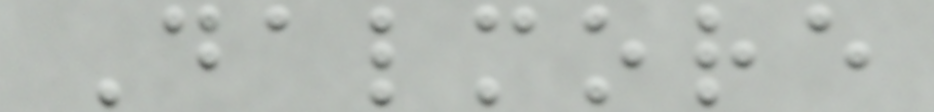Dalmore
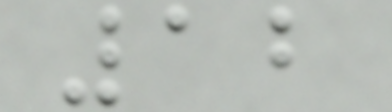12
